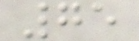75
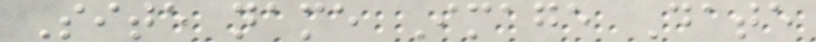Site name Image Date
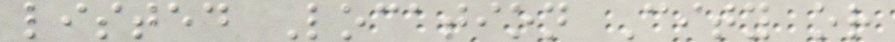listed Location City or
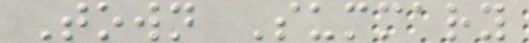Town Summary
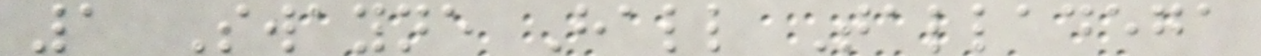1 Swayne Hall Talladega
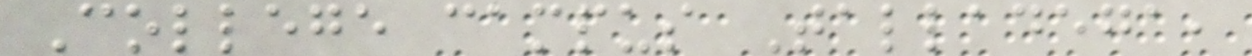College campus Talladega,
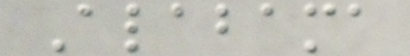Alabama
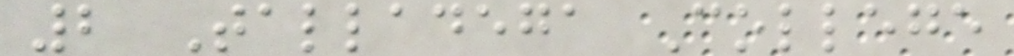2 Talladega College
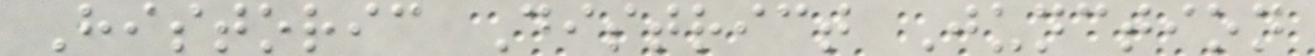Historic District Junction
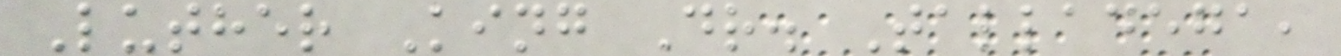Luther King Dr. Talladega,
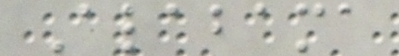Alabama
